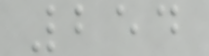254
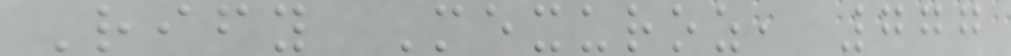Rify Mexuroz, 777
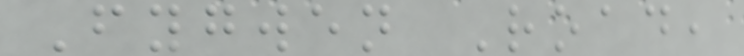Fygwen Road,
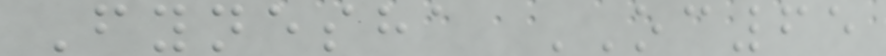Fynesha OC65
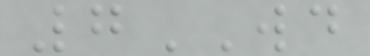7WD
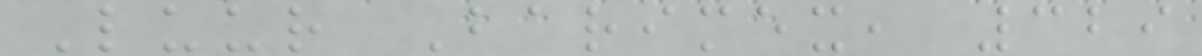Luur Barimex, 329
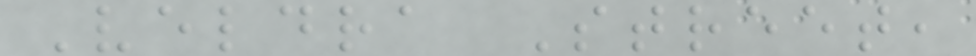Veldra Street,
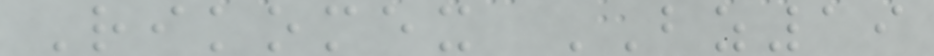Rikomex BZ19
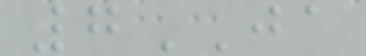7JA
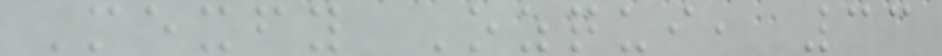Mexfy Ozqui, 33
